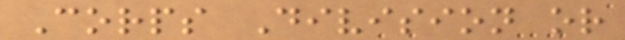Corps Division or
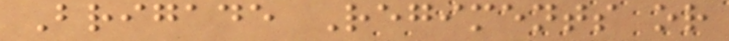Brigade Regiments or
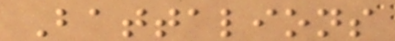Battalions
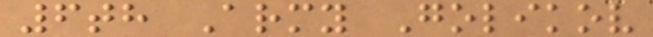6th Army Golikov
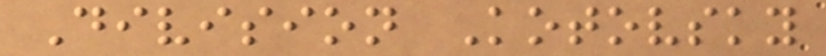Division Kotovsky
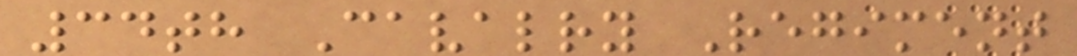34th Cavalry Regiment
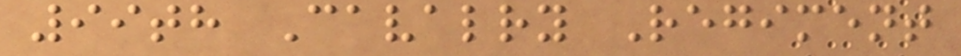99th Cavalry Regiment
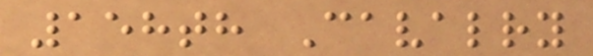158th Cavalry
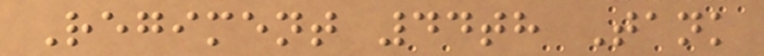Regiment 44th Tank
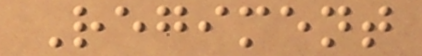Regiment
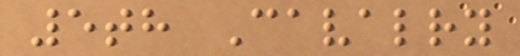5th Cavalry
